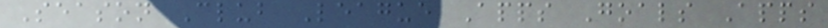Season Club League Apps Goals Apps
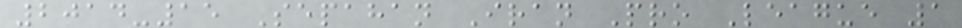2014-15 Sepahan Iran Pro League 1
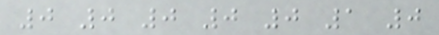0 0 0 0 0 1 0
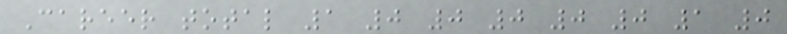Career total 1 0 0 0 0 0 1 0
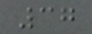37
